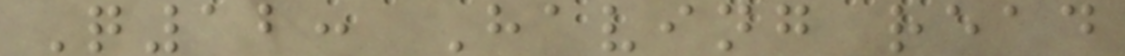Q12: Having read
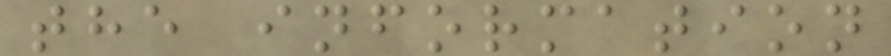the information
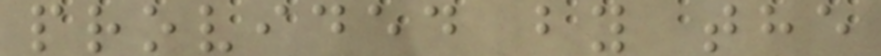provided by the
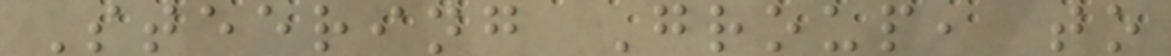Steering Group, to
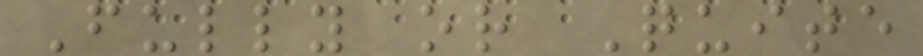Fully or Quite
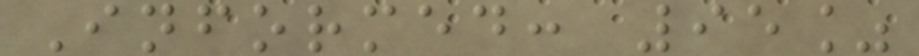Informed: 95%
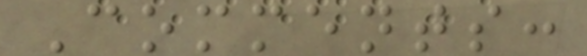Comments:
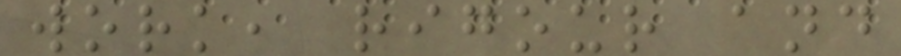work, rigour and
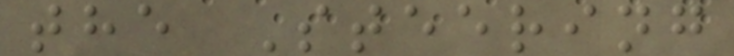the Steering
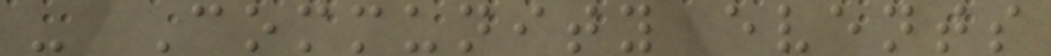- Community events
